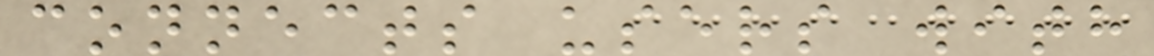connects users with
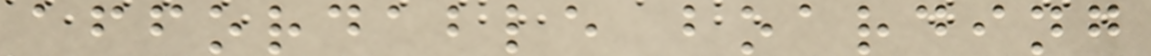affordable boarding
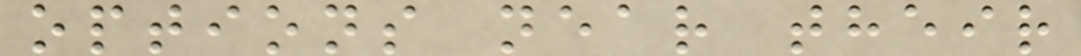options near their
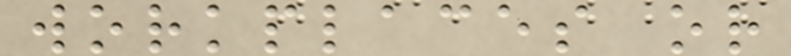workplaces or
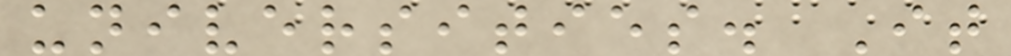universities. It
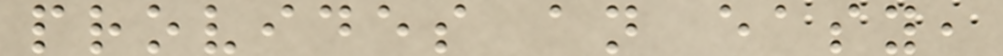provides an easy,
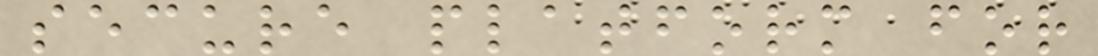secure platform for
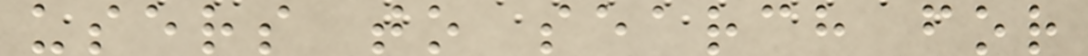users to search for
